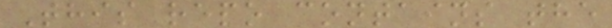This repo contains the
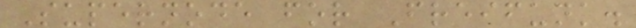Supernode for Freifunk.
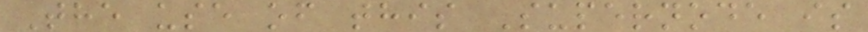The use of this Supernode is
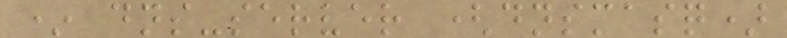* dns-server (dnsmasq)
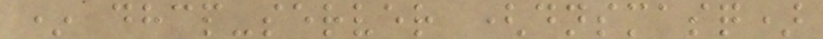* dhcp-server (dnsmasq)
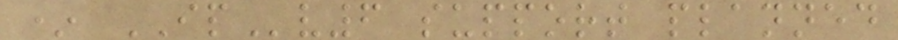* IPv6 support planned
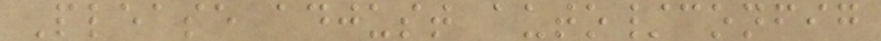Please adjust auto/config
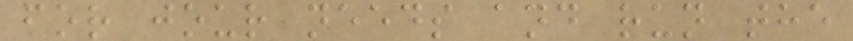for jour needs and run the
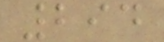294
